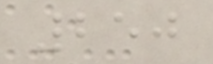250
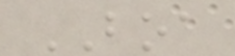BOA
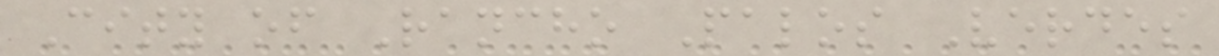City of Rancho Palos Verdes
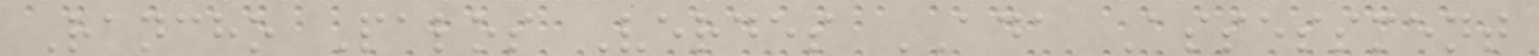Rancho Palos Verdes ADA Assessment
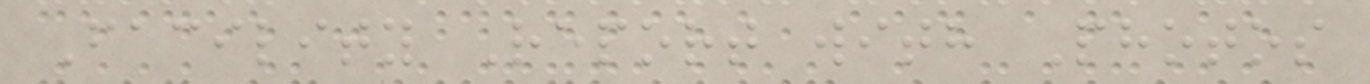Facility Report with Photos
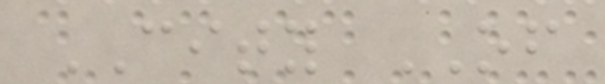CITY OF
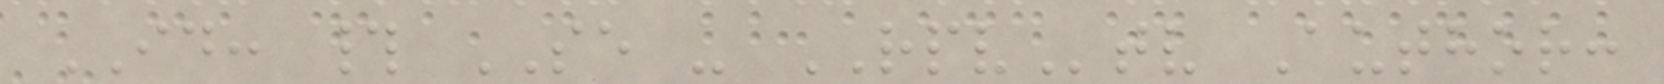ID: # SE - RPVtv Author:
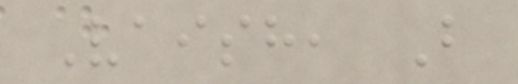Vaish, B
